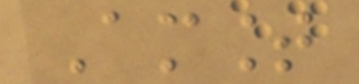Amount
